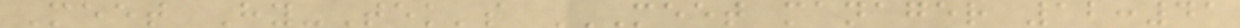Meet Hy-Tek's MEET MANAGER 12:41
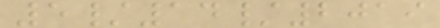5/14/2019
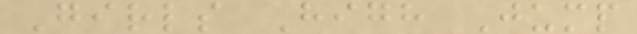Girls High Jump
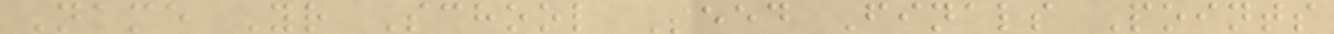Name Yr School Seed Finals Points
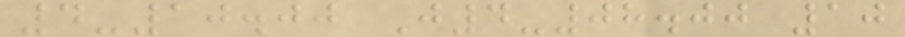4-10.00 J4-08.00 10
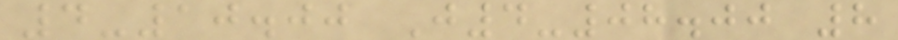4-10.00 J4-08.00 8
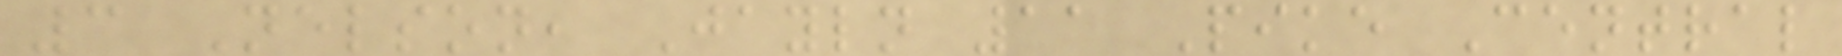3 Nelson, Jayln 11 Pike Central
